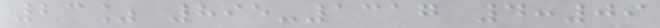23% 895-1317 4:09
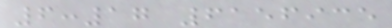6:17 6156935
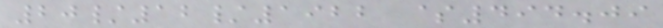20/12/1922 $494.09
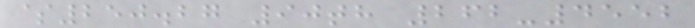$250.27 90th 262-4552
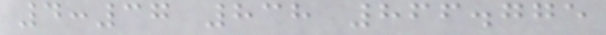4:37 838 866.775
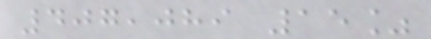407,089 15%
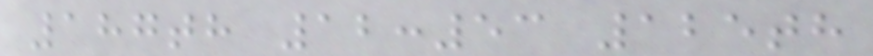187th 12:53 125th
